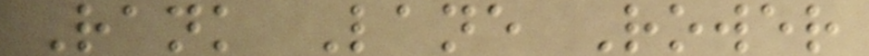Rank Lane Rower
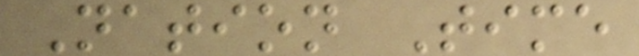Nation Time
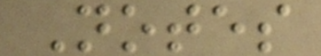Notes
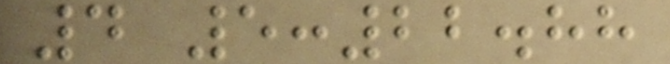4 5:22.88
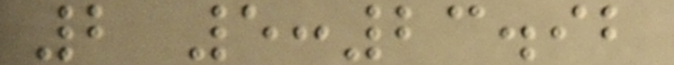2 5:23.92
